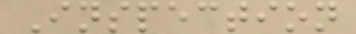Inspection
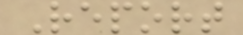Report
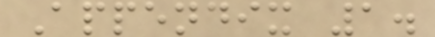Appendix 1.
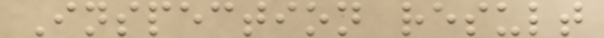Inspection result
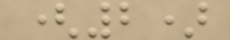(2)
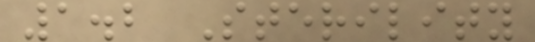1.2 Sterility
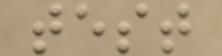test
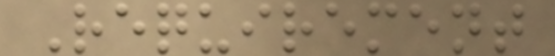Requirement
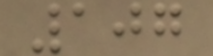107
